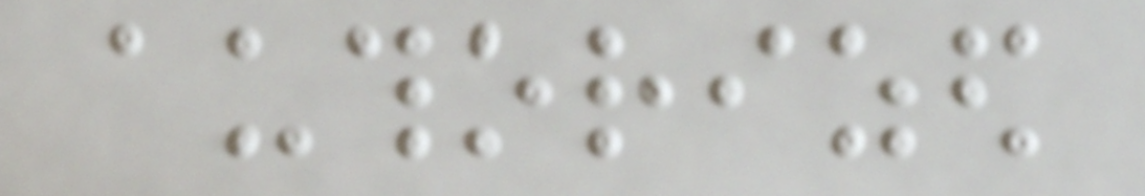authorized
